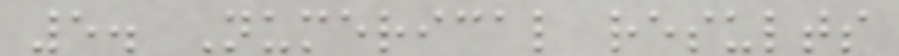5. Numerical results
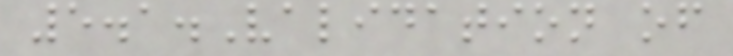5.1.Validation of
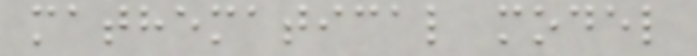mathematical model
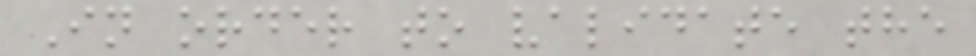In order to validate the
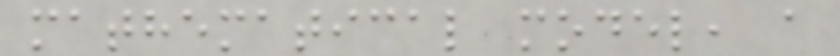mathematical model, a
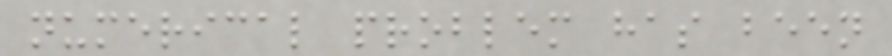numerical problem has been
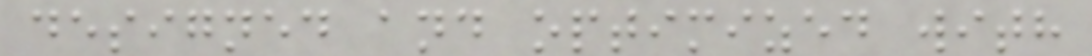designed and optimized with
